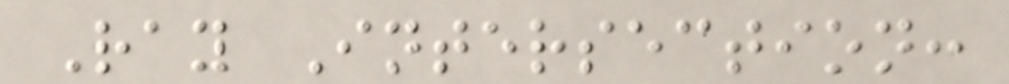Ray Intersection:
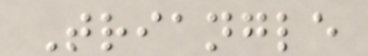Triangle
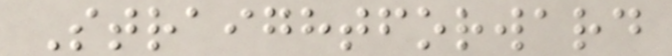Straightforward
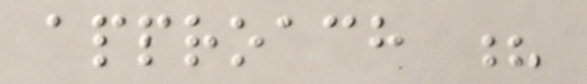approach ?
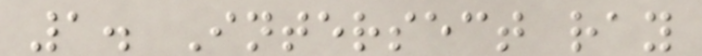1. Intersect ray
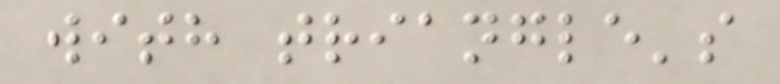with triangle's
